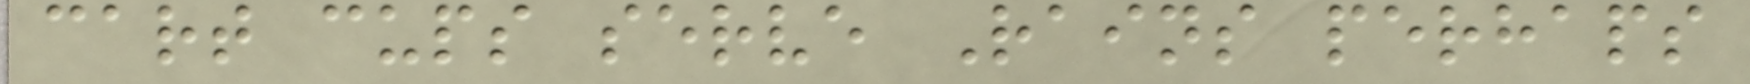cart cups serve Rains perhaps
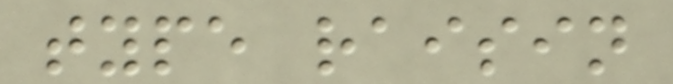type raisin
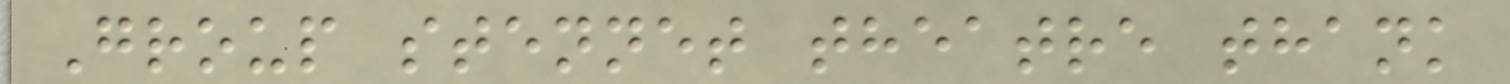Group stennet theatre thank
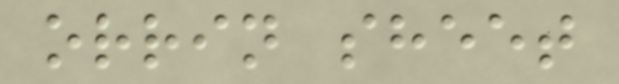orrin sheet
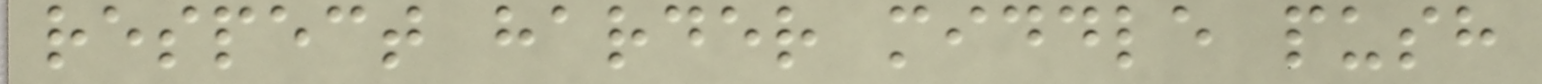respect harder middle push
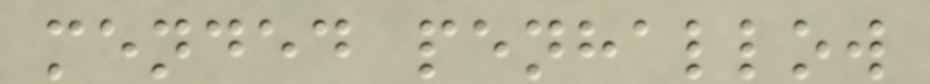mended penhallow
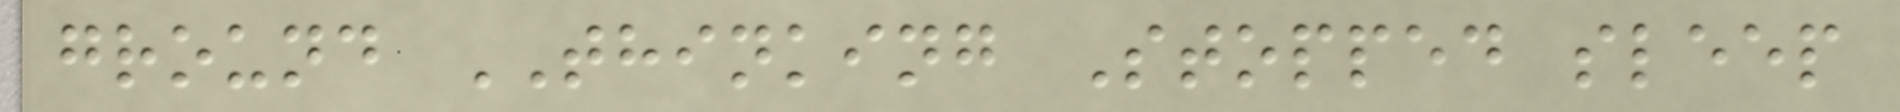ground THINKING Stopped sleep
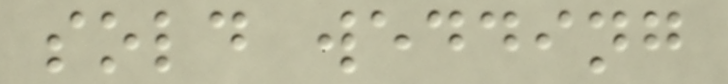sold wedding
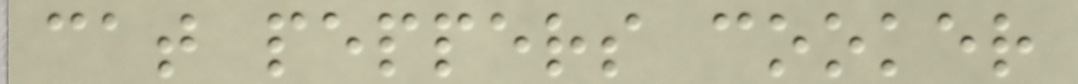cat peppers cooker
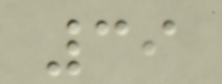39
